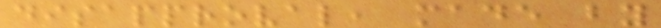disapproval, made by
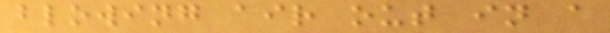blowing air out in a
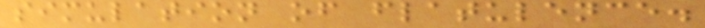simulation of flatulence.
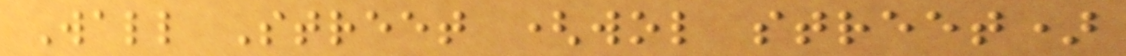Wall Street (wol street)
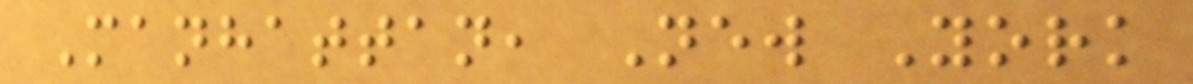Manhattan, New York
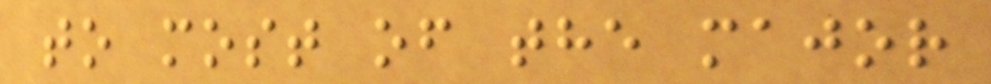to most of the major
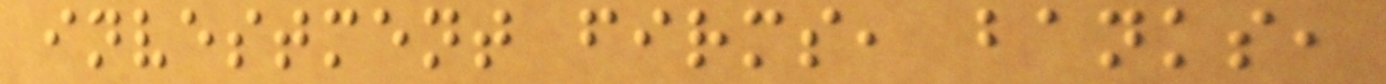investment firms, banks,
